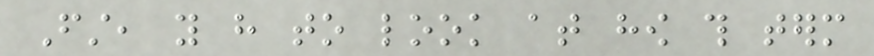First, you have to look at how this term
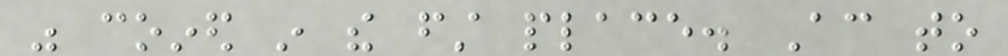was coined in the first place. According to
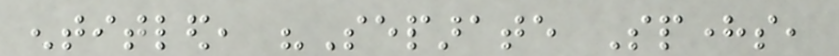entitled, "Separate Spheres,
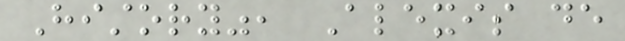History", Alexis de
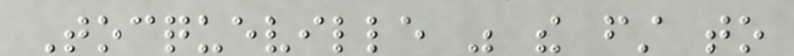Tocqueville was the first to
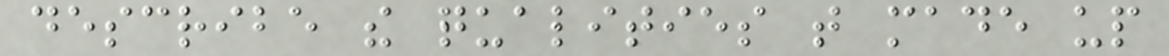describe the qualities that made up
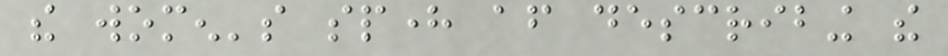the women's sphere after describing the
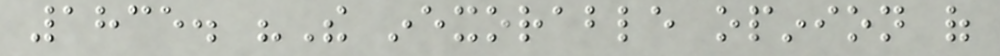1835. "The inexorable opinion of
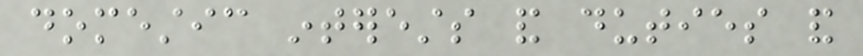domestic interests and duties and
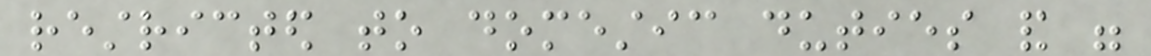restricted to domestic duties and were
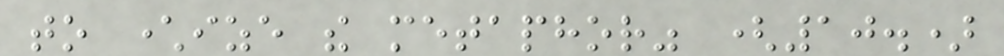to characterize the metaphor" (10.)
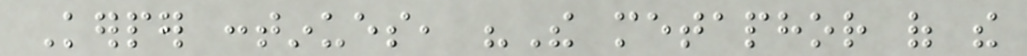Kerper continues, "The metaphor of the
